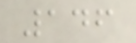146
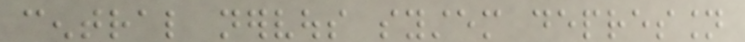central nervous system depression
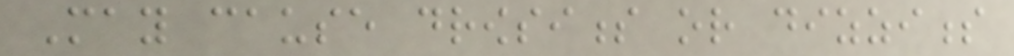May cause drowsiness or dizziness
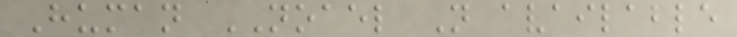Human NOAEL Not available
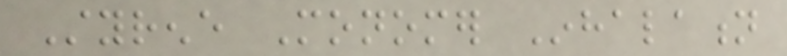Styrene Monomer Inhalation
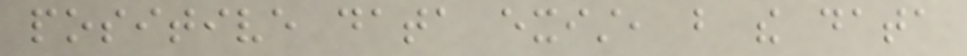positive data exist, but the data
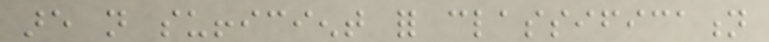are not sufficient for classification
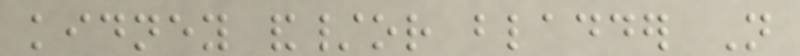kidney and/or bladder Not
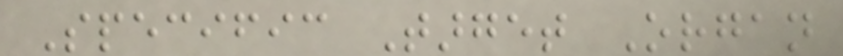Specific Target Organ
